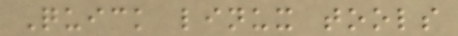Quick linux tools
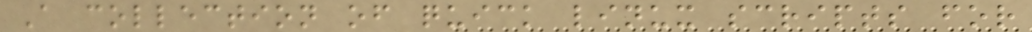A collection of quick linux scripts for
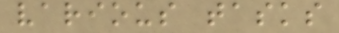various tasks
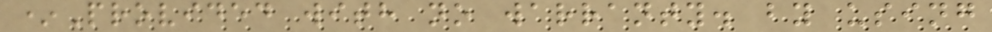*Provided with no warranty. by using
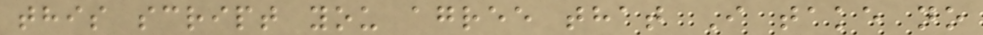this script you agree that I take no
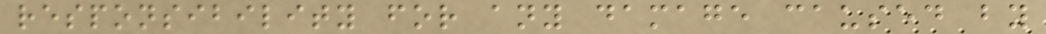responsibility for any damage caused by
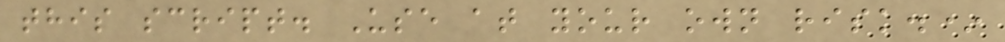this script. Use at your own risk.*
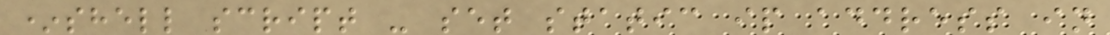*shell script - set static ip address in
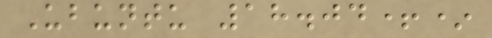Ubuntu 18.04+*
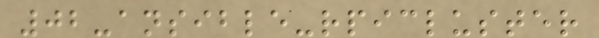02-ansible-rpicluster
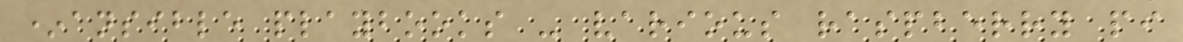*ansible playbooks - various raspberry pi
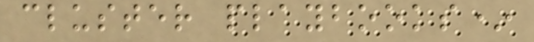cluster playbooks*
